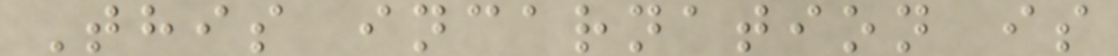This incarnation is
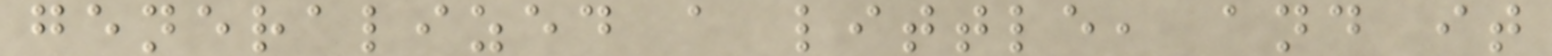generalized a little, and it
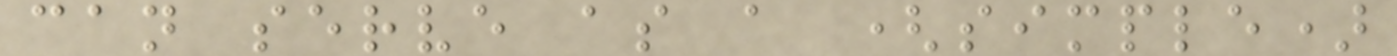can serve as a (simple)
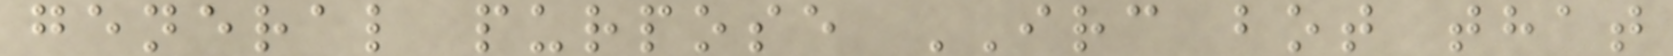general purpose IRC bot that
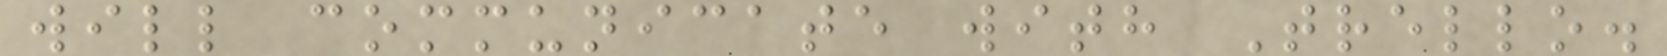will communicate with Trello.
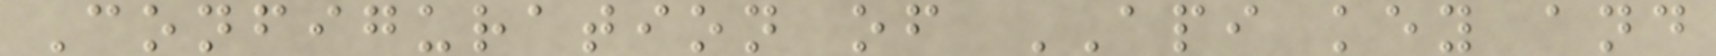Configuration of API key and
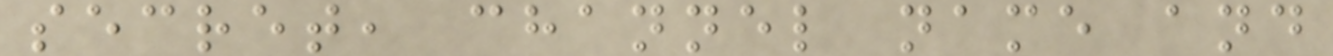secret, channel name and
